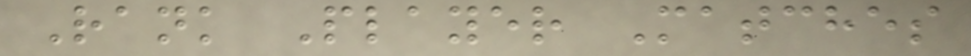Rank Player Matches
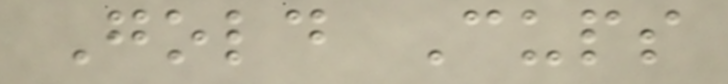Gold Cups
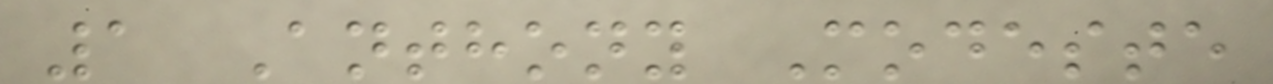1 Anthony Modeste
